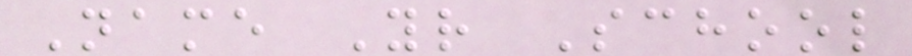Name Yr School
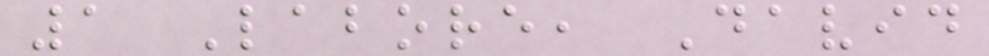1 Labore, David
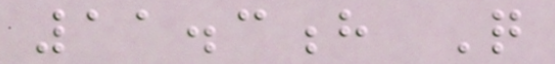11.3h Q
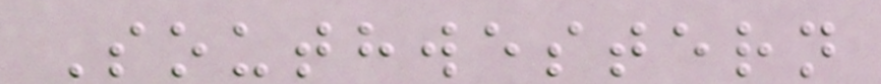Southwestern
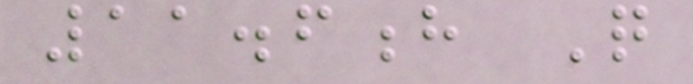11.6h Q
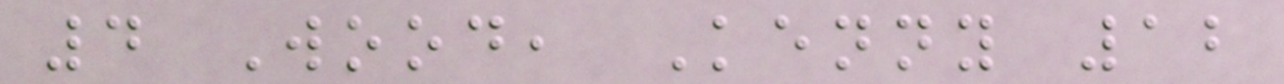4 Wood, Kenny 12
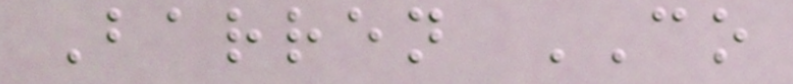Barren CO
